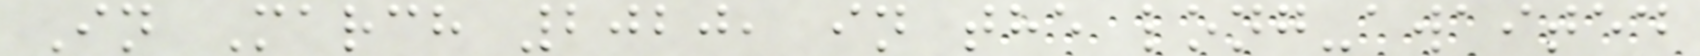In March 2020, in the long-awaited
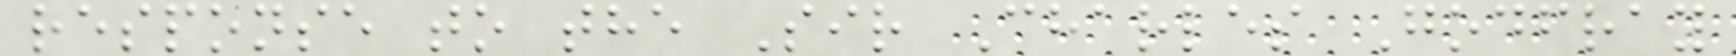response to the Sir Charles Godfray
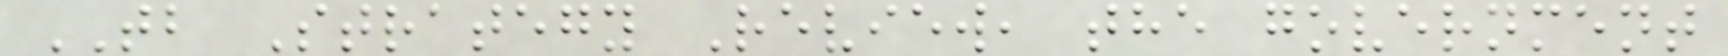TB Strategy Review, the government
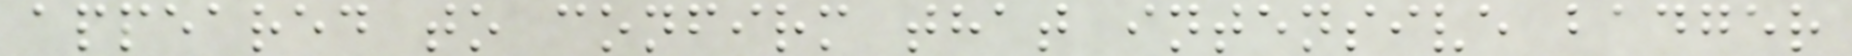appeared to confirm that intensive badger
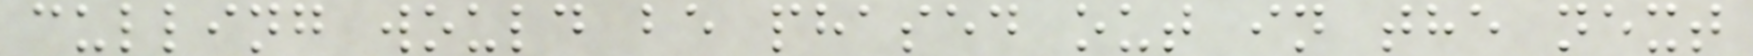culling would be phased out in the next
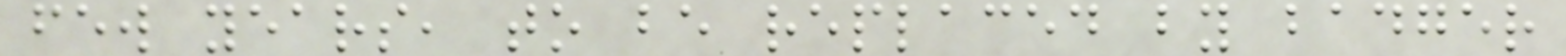few years, to be replaced by badger
